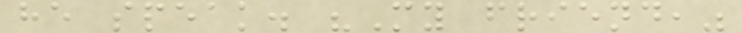he speak. "My friend,"
